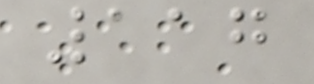117
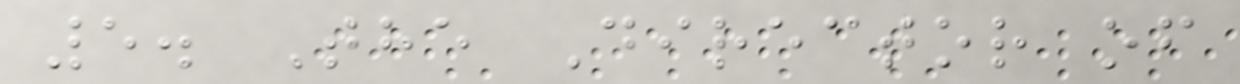5. The Director of
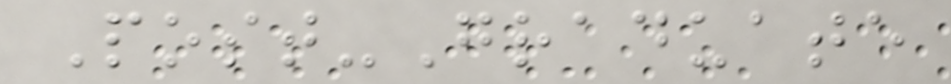Post-Graduate
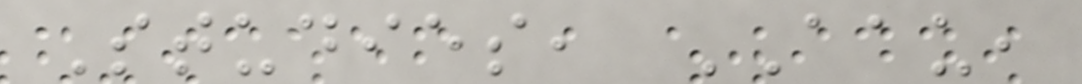Studies, AAU,
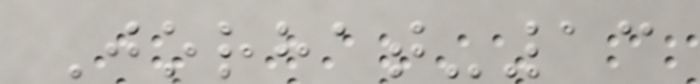Jorhat-13
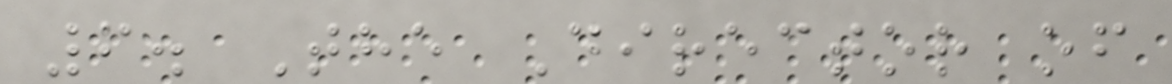6. The Director of
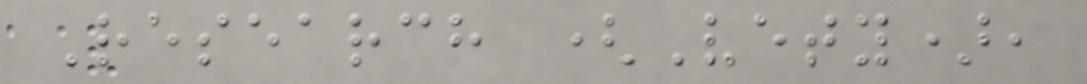Research (Vety),
